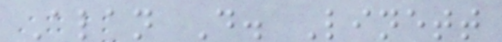Alan D. Linett
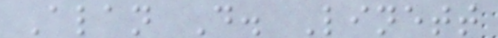Alan D. Linett
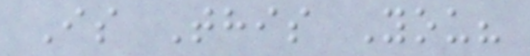Is This You?
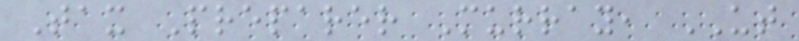Tax Preparer Murray, UT
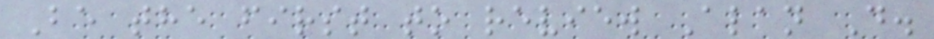Be the first to review Alan D.
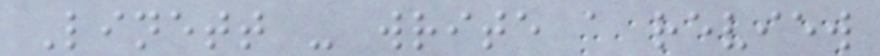Linett - write a review
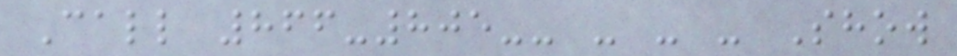Call 866-805-- - - - Show
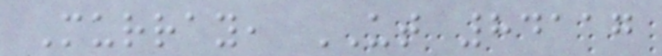Murray, UT 84117
